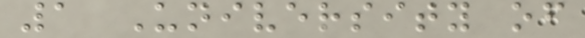1 University of
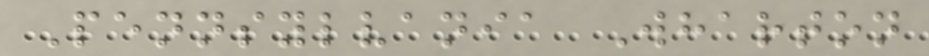Pennsylvania Wharton
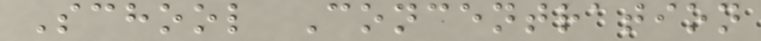School Concentration
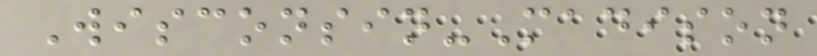Wisconsin-Madison
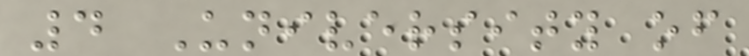4 University of
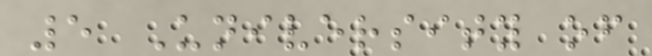5 University of
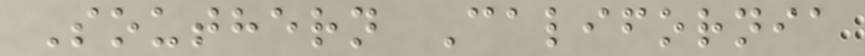Southern California
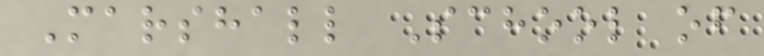Marshall School of
